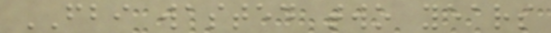FBI wasted two years
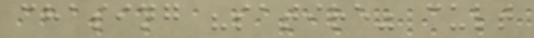chasing "satire" cult
